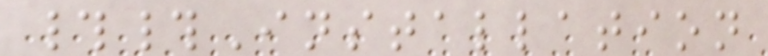##Installation
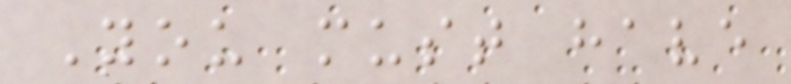You must have
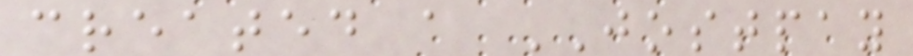created a JOSTPAY
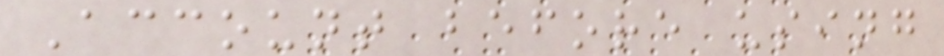Account before using
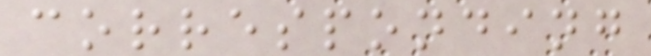corresponding
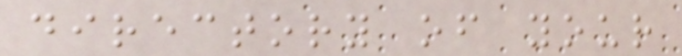directory of your
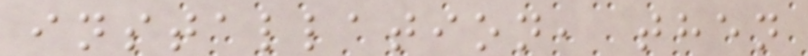installation, then
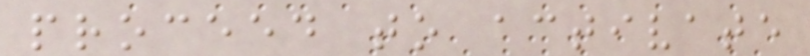proceed to activate
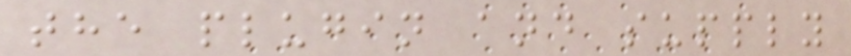the plugin and supply
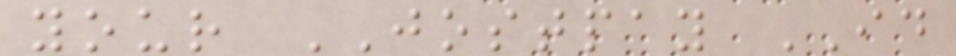your JOSTPAY ID
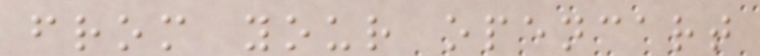from your opencart
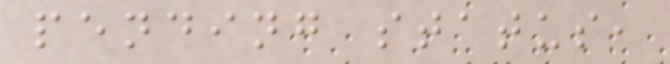pending status,
